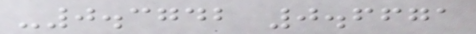-0.3742 0.6671
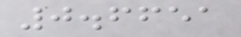0.6651
